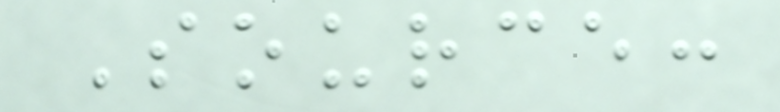Source:
